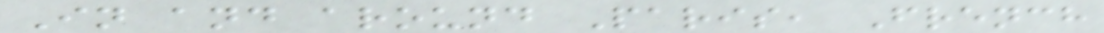In and around Paris, French
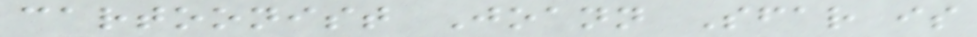cartoonist Joann Sfar is
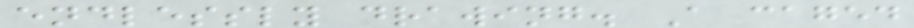endlessly drawing. A caged
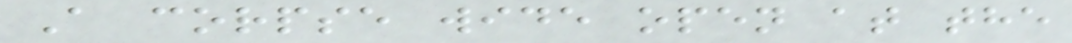A corpse wide open at the
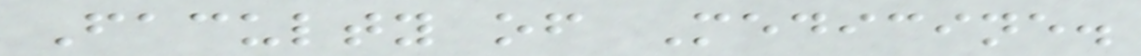Faculty of Medicine.
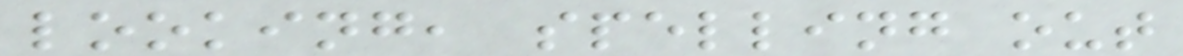looking, spelling out
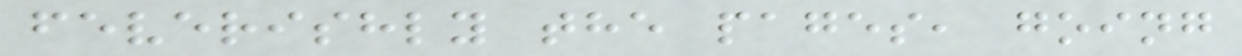feverishly the pages, going
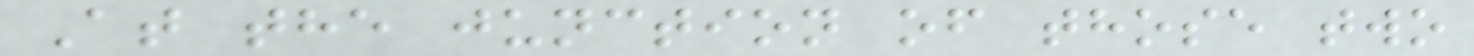At the junction of those two
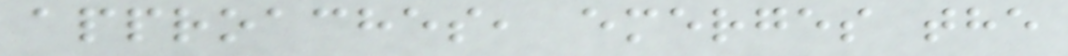approaches, emerges the
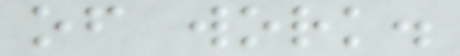of work.
